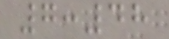7:48
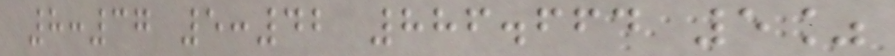8:37 5:42 886.664 5%
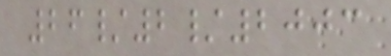26/2/2003
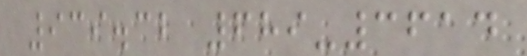939.32 689-3614
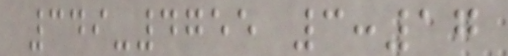349-4755 3:17
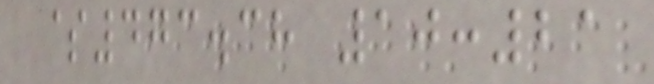$473.38 10:21
